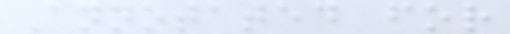Annotated for
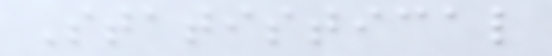Statistical
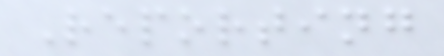Reporting
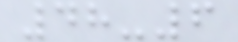48-6
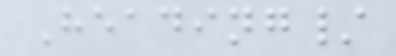Heading/
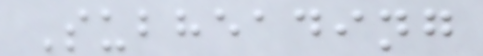Subheading
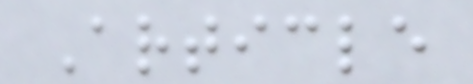Article
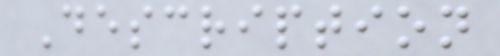Description
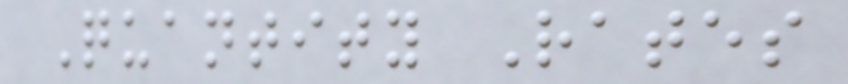Quantity Rates
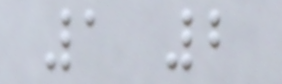1 2
